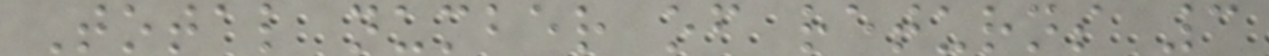Total number of returns 3
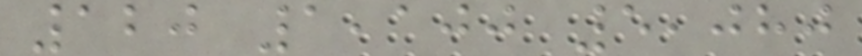120 1,100 5,080
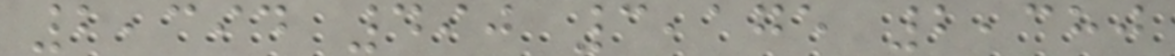2,394 490 3,175 2,380
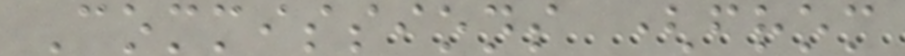Commissions (from
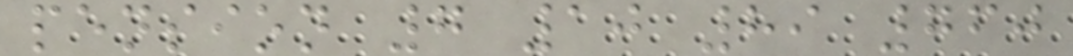pension 7 10 89 760
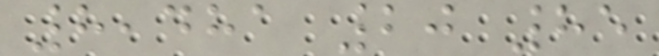8,481 20 85
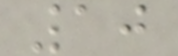10
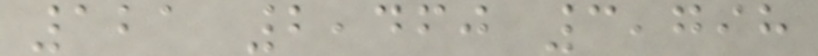121 2,460 3,798
